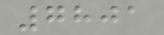7801
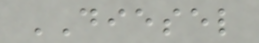DIESEL
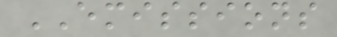EMISSIONS
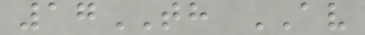17TH AV
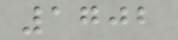1702
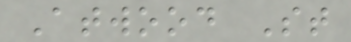Atwood St
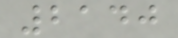2140
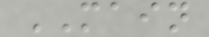MAIN
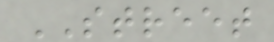STREET
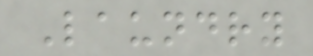Laundry
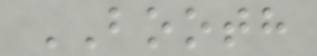BOOTH
